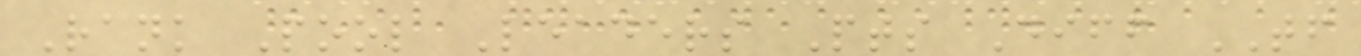Rank Pool Leaders Pts Diff TF
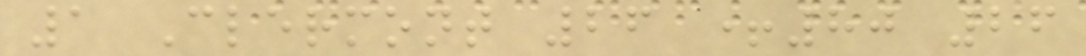1 Clermont 26 +80 26
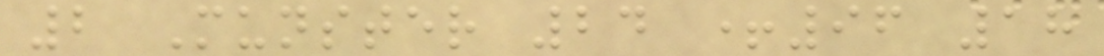2 Munster 24 +96 18
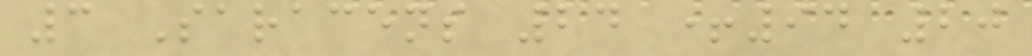3 Saracens 24 +94 20
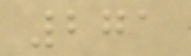271
